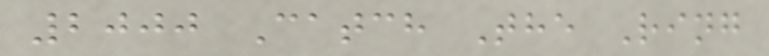2000 Catch The Ring
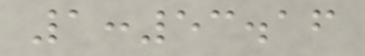1:53.16
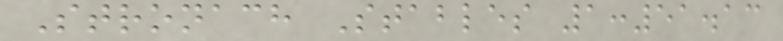Stronach Stables 1:51.13
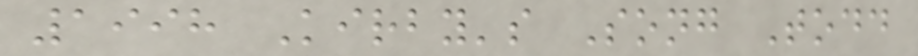1998 Kirby's Song Todd
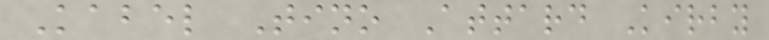Kabel Tino Attard Kirby
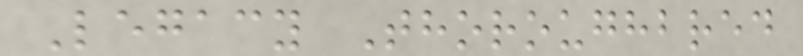Legacy Thoroughbred
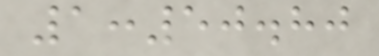1:50.80
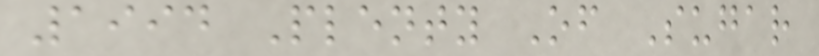1994 Plenty Of Sugar
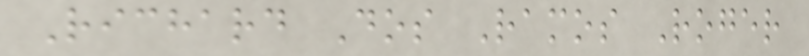Richard Dos Ramos Roger
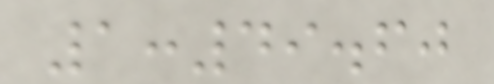1:49.60
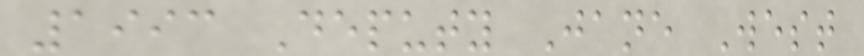1993 Deputy Jane West
